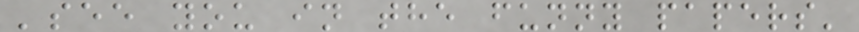'see you in the funny papers'
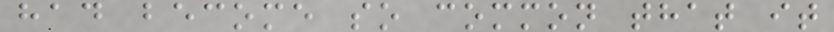had become so common that it
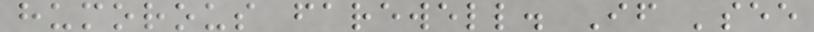humorous farewell. If 'see
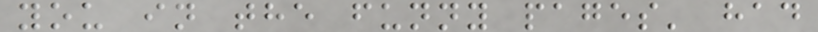you in the funny pages' had
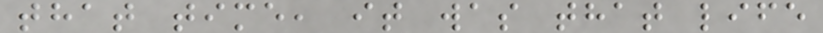that time, it was that life
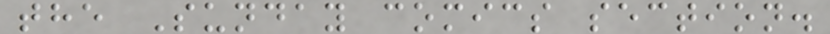the Sunday comics section.
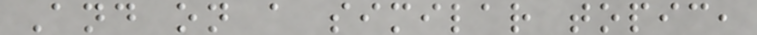And on a similar topic,
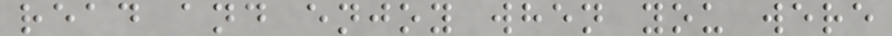read and enjoy when you were
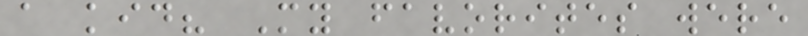a kid? My favorites were
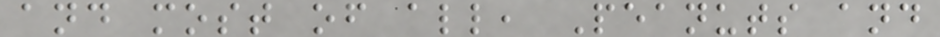and most of all, Peanuts and
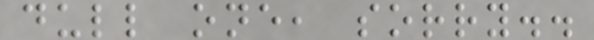dull one, sorry..
